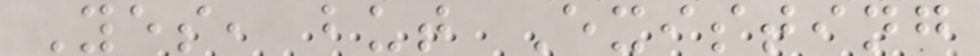Yes, but Existing
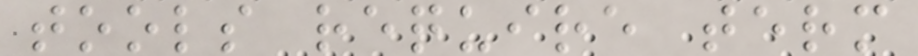tools require term
